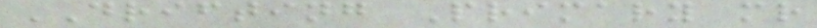DRIFTING Primary mr
